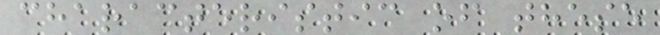characteristic of these
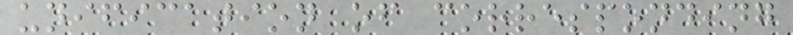unification of corresponding
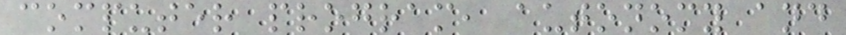computer program, autonomy and
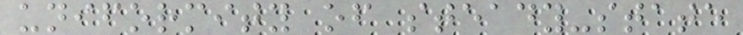uniformity of steady-state
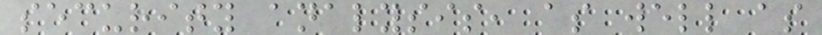security analysis, as well as
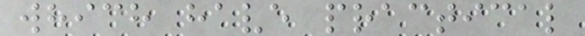which have practical
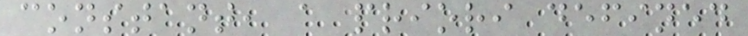constant, a priori defined
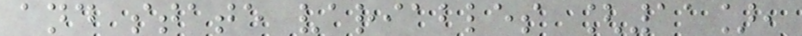and state variables [11],
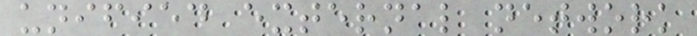unified external network
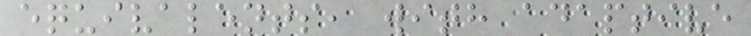equivalents, with adaptive
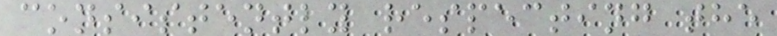consistently respecting the
